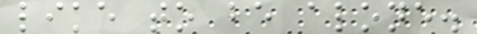like to be alone.
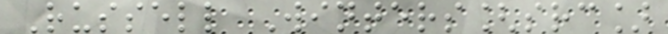Russell Winters[src]
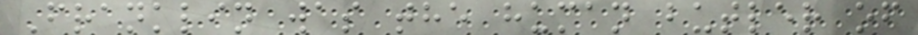Franklin was the human butler of
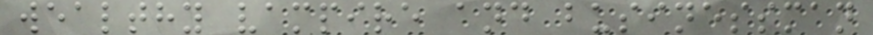wealthy vampire and businessman
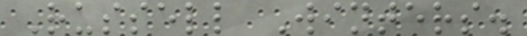Russell Winters.
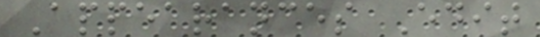Appearances Edit
